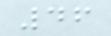46
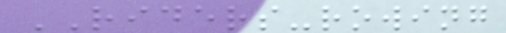RIDERS-rowing
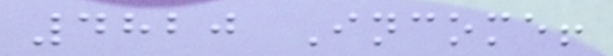4820 Income!
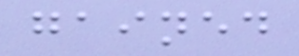gained
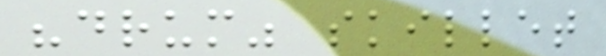"drum" skillet
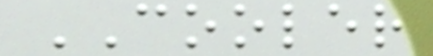COOLER
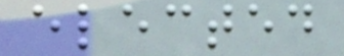elected
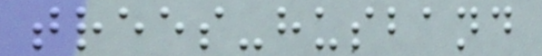trees-husband
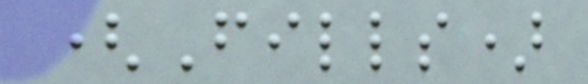(Fills)
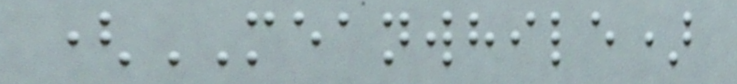(MEANWHILE)
